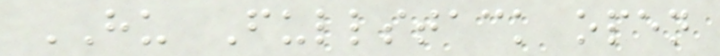HU Fullstack open
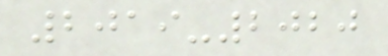2019-2020
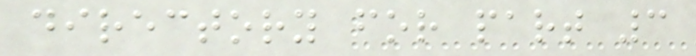directory for part 3
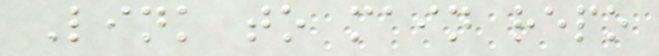Link to main repo
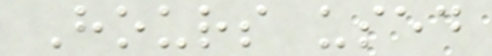Hours used
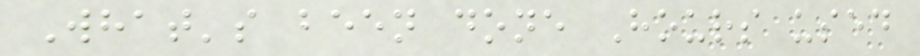What's been done Hours used
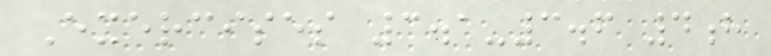Exercises 3.1-3.6 4h
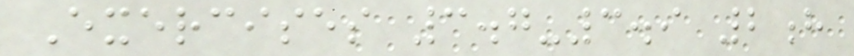Exercises 3.7-3.9 2h
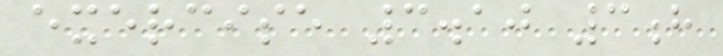exercise 3.10 3h
